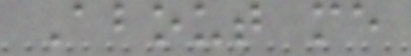About me
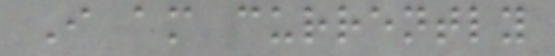I am currently
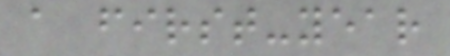a first-year
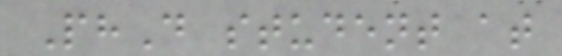PhD student at
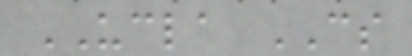UCLA CS
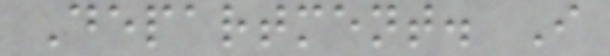Department. I
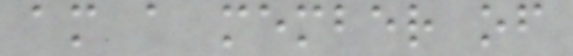am a member of
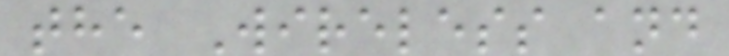the Wireless and
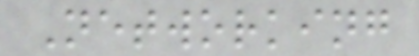Networking
